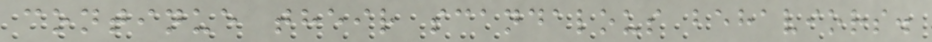continue their scandalous behaviors.
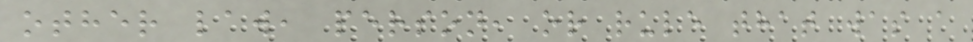other law, person, or rule that was a
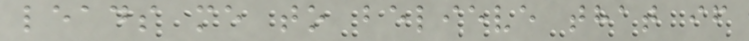leads me to believe that if
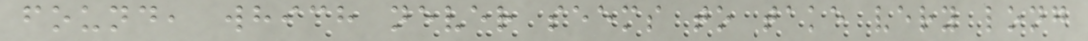found, which never seems to take very long
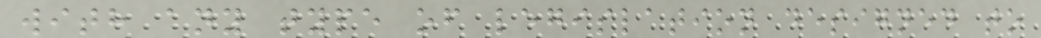with any type of legislation designed to
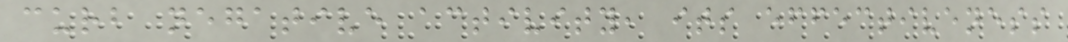curb negative activity, its effectiveness
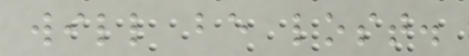will be lost.
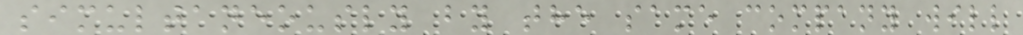simultaneously by the same company will
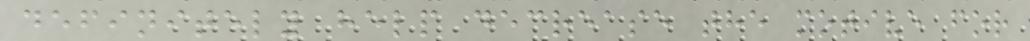definitely help decrease the motive for
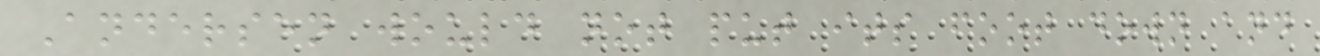Andersen would not put its foot down and
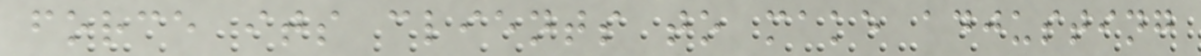force its clients to make adjusting
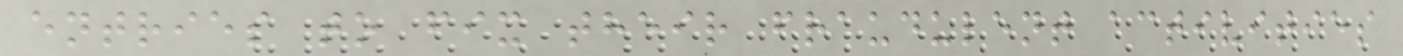entries to fix their fraudulent activities
